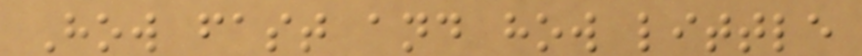How fast and how little
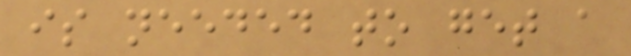is needed to get a
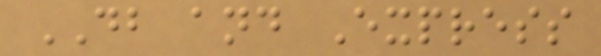DB and Express
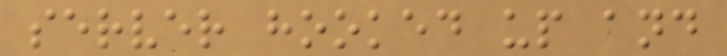server hooked up and
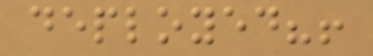deployed?!
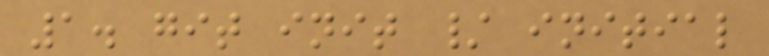1. git init / initial
